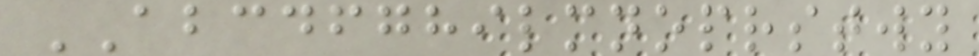ABCDFGHILMNOPRSTWY
